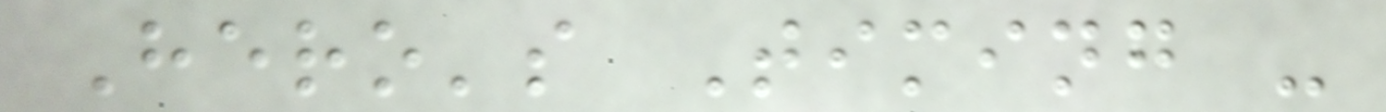Hero's Timing -
